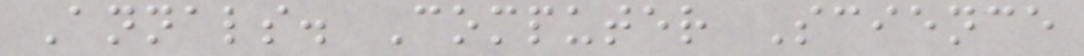Annals. Computer Science
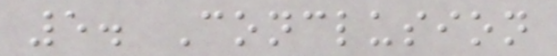5. Conclusion
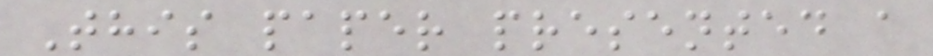This paper presented a
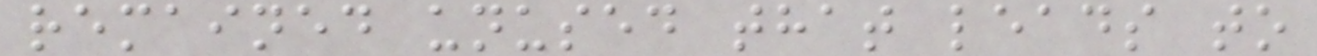remained unused that leads to
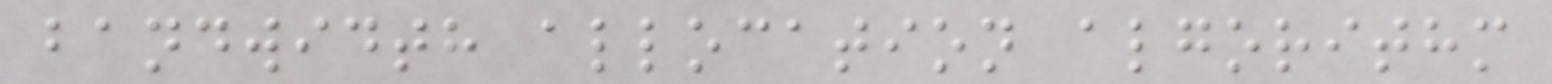bandwidth allocation algorithm
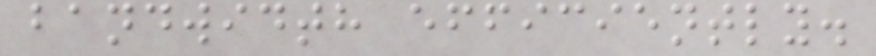bandwidth efficiently.
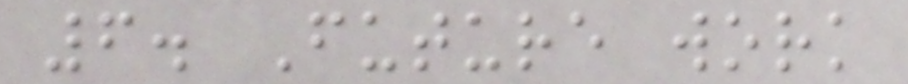6. Future work
